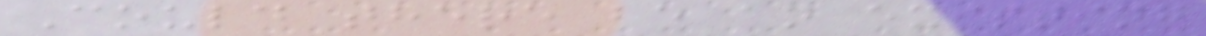Could there be an existing
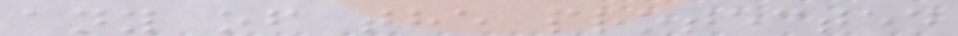any of the protected
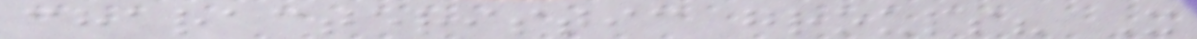characteristic groups? X
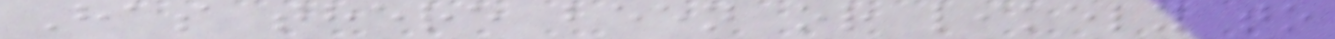Has there been or likely to
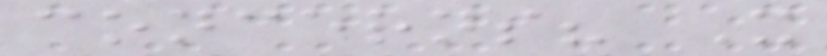concerns? X
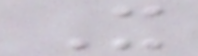X
